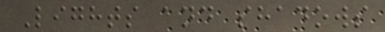Lights and shadows
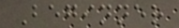Beginner
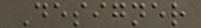Designer
